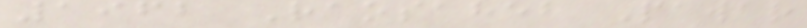1962 Raosaheb Pawar
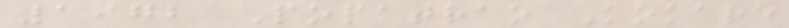1972 Popatrao Kokare
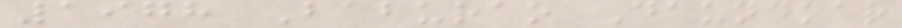1978 Baburao Daundkar
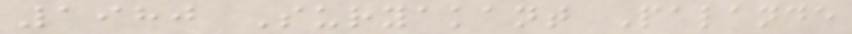1980 Suryakant Palande
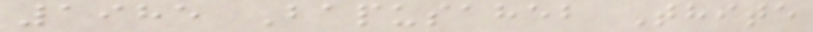1985 Bapusaheb Thite
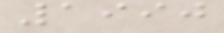1990
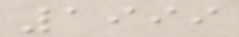1999
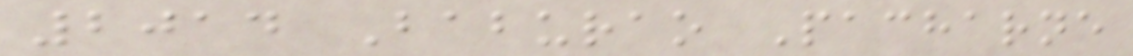2014 Baburao Pacharne
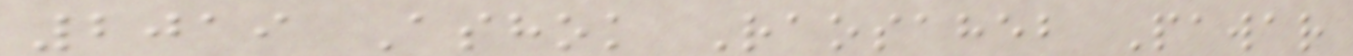2019 Ashok Raosaheb Pawar
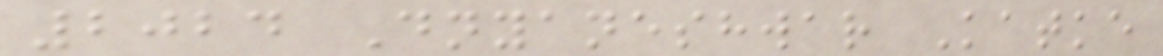2024 Dnyaneshwar Katke
